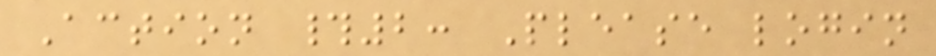Action #2: Please login
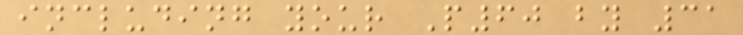including your P60 by 31
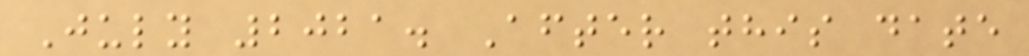July 2021. After this date
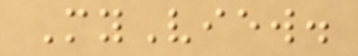MyView.
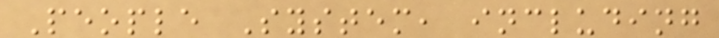People System, including
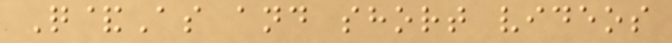Q&As and short videos
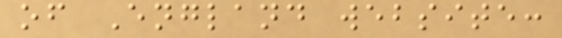of England website:
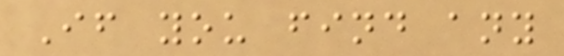If you find any
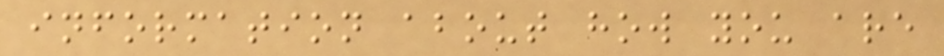information about how you are
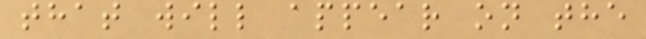that will appear on the
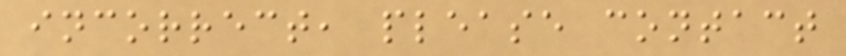incorrect, please contact
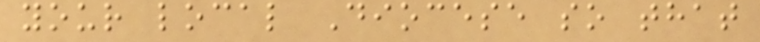your local Diocese so that
